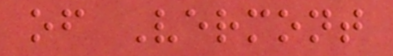of Vermont
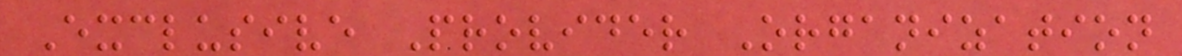Exclusive Provider Organization
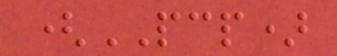(PCP)
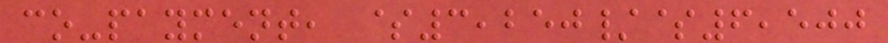co-payment, $3,250/$6,500
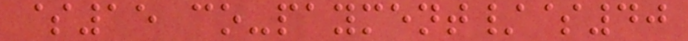$15 co-payment/$40
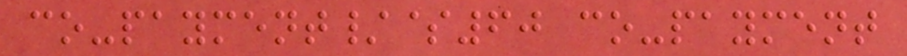co-payment/$60 co-payment
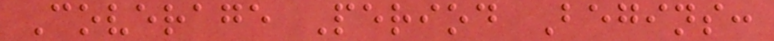Coverage Period Begins:
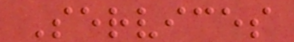Services
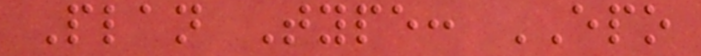Plan Type: EPO
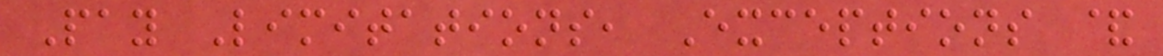Pay Limitations, Exceptions &
